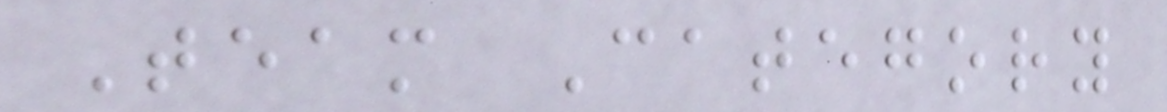Team Category
